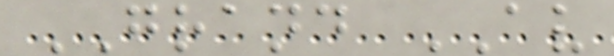GRAND AV
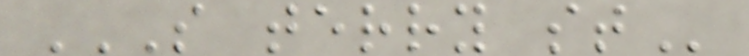S TERRY ST
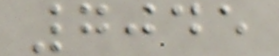7045
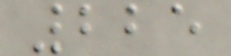225
